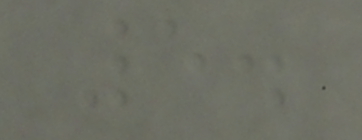5.
